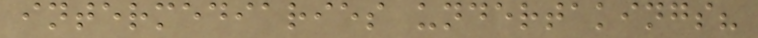intermediaries undertakings?
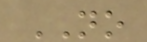NO
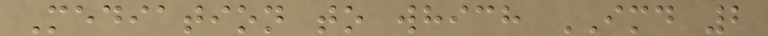Mediation to which IMD 2
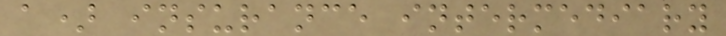a) insurance intermediary
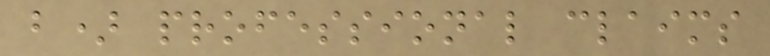b) professional claims
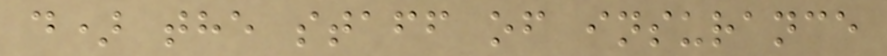d) the staff of insurance
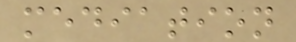mediation
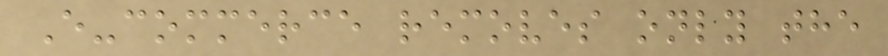E-commerce removes only the
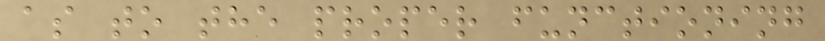as to the proper functioning
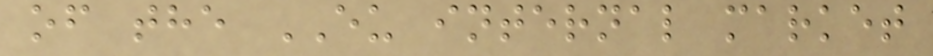of the EU internal market
